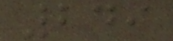249
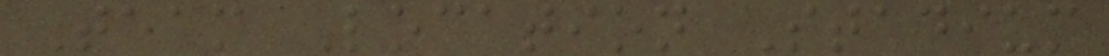Team Location Stadium
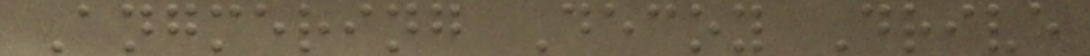Angmering Decoy Drive
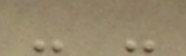- -
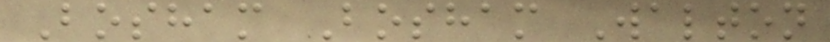Bosham Bosham Walton
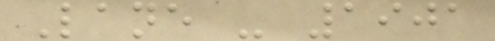Lane - 1901
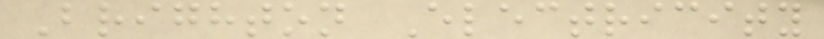Brighton Electricity
